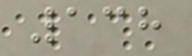138
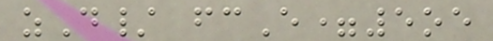zD/ fcE=5oe
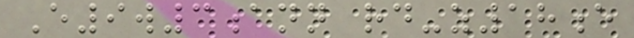E9w3ann rd-z18e
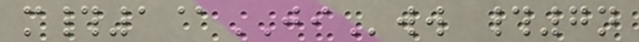m#1@JIww #7n
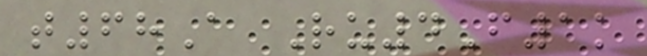t68A Ru4F1k
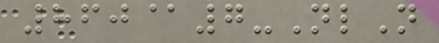860@7-NlN
